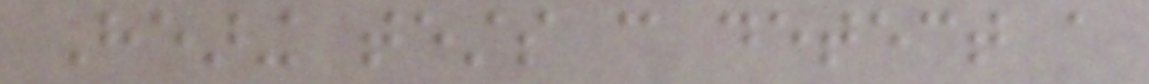Hearing tests can detect a
